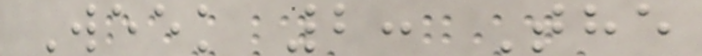Week 2: The
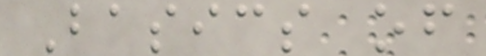Basics of
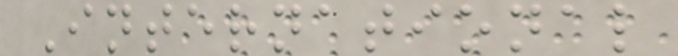International
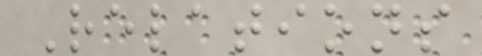Relations
